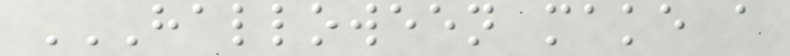HALLOWEEN MAKE A
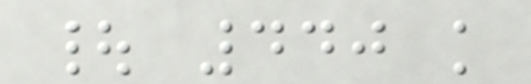| 440 k
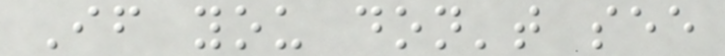If you don't see
